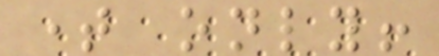time only!
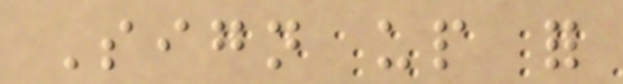Sign up for
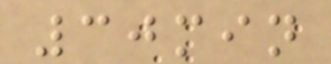30min
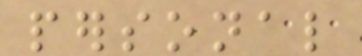personal
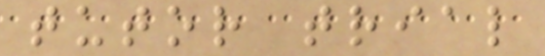tutor trial
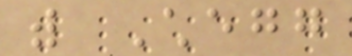with Chegg
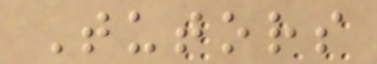Tutors
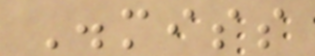Dismiss
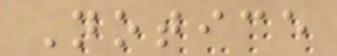Notice
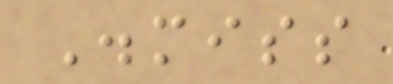Dismiss
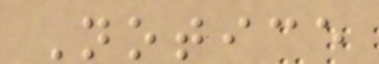Notice
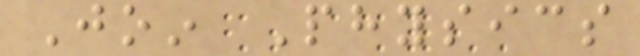Join Physics
